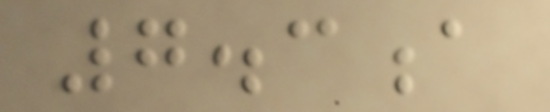7.3a
